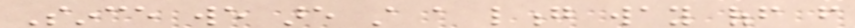Since we are still a long way off from
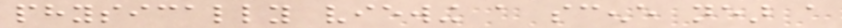physically viewing a scene near a
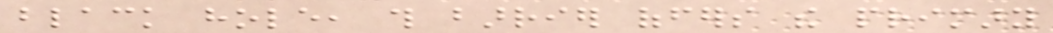black hole, this barrier offers the primary
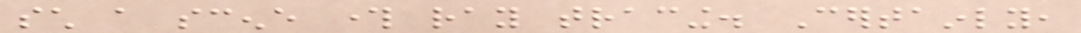such a scene through ray tracing. Certainly,
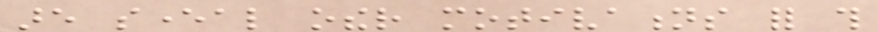are several other motivations for this
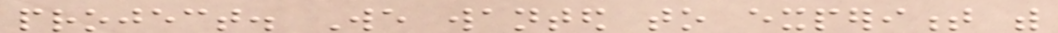project. We wanted to experiment with
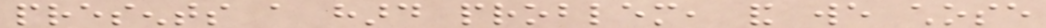presents a hard problem, and we chose
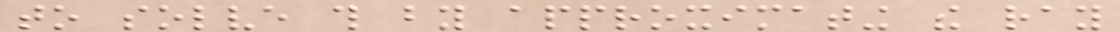to solve this by approximating the ray
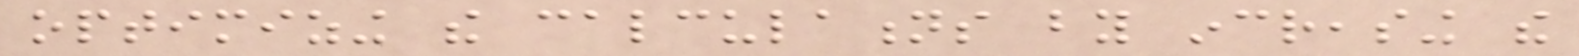optimizing the calculations by increasing the
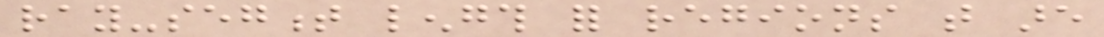ray-segment length for regions that are
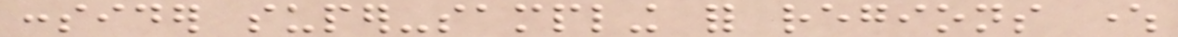consider super-sampling for regions where
